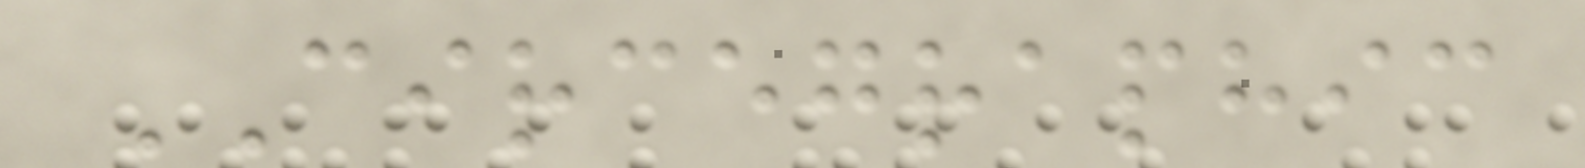CIRCEGRAPHIC
